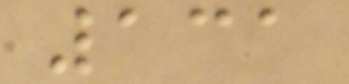131
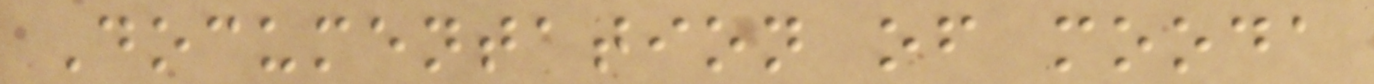Documentation of mooda
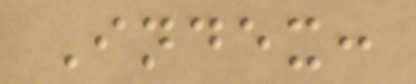Index:
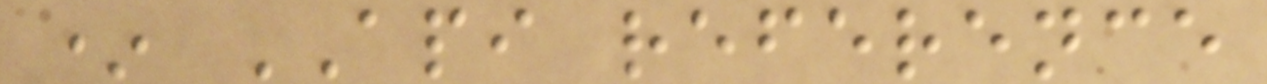* API reference
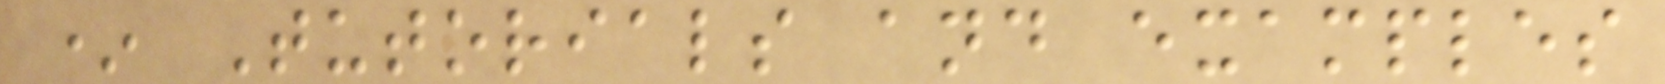* Tutorials and examples
